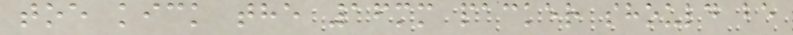toe kick the 16mm packer should be
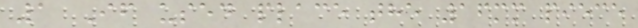1 If used place the 16mm piece
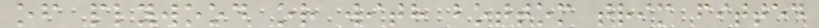of plywood or with bottom trim fitted
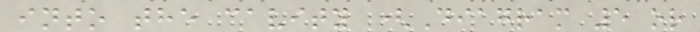into the cavity (Diagram 5 or
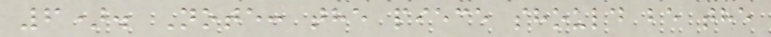6). Note: the piece should be the
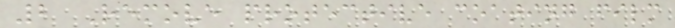2 Remove protective coating film
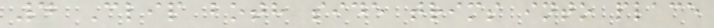4 Clip both side trims into place
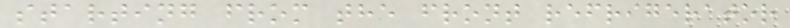starting from the front refrigerator
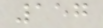157
